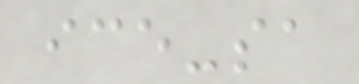ice-sa
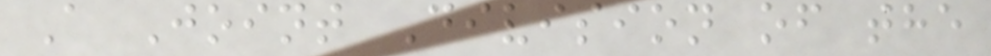A Joint Division of the
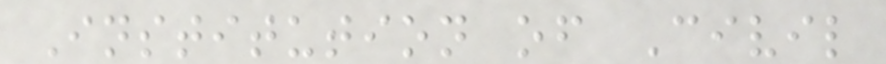Institution of Civil
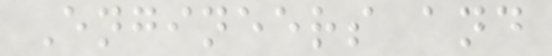Engineers and
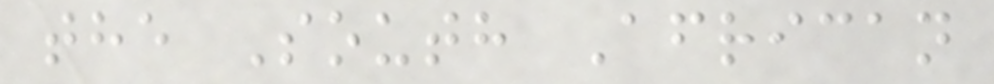the South African
